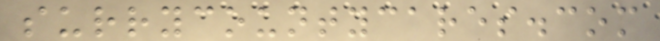surrycountycares.com
